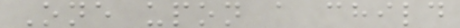One upon a child
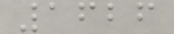1626
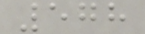578
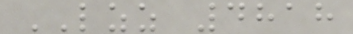LZZ 4818
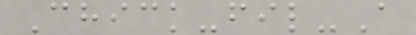Chick-fil-A
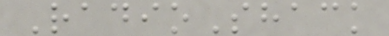RadioShack
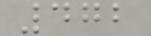472
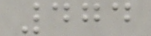474
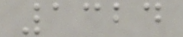1324
